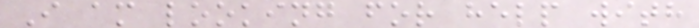I am looking for help with
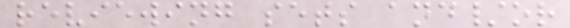reviewing sets and/or
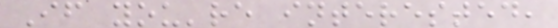If you're interested,
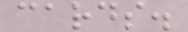cards.
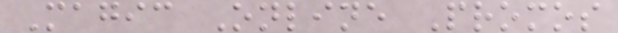Magic Online Promos
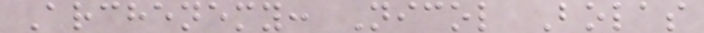Archenemy: Nicol Bolas
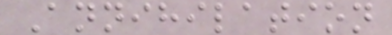Annihilation
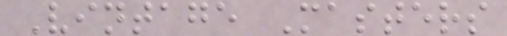Vintage Masters
